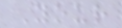Your
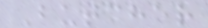Butcher
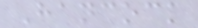Hancock
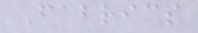Fabrics
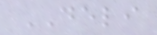DELI
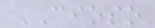CIOSO
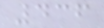436
